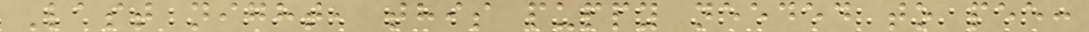Last night, this puppy needed to pee:
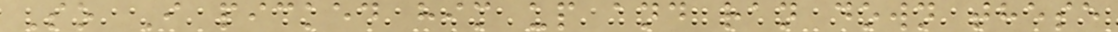So I picked him up and ran down these
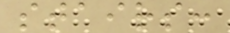stairs:
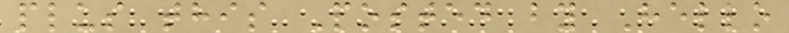plus this Posted by Hello
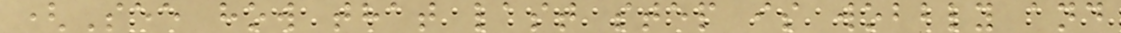(See how that last step is wobbly and
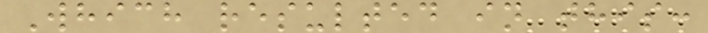Which resulted in this:
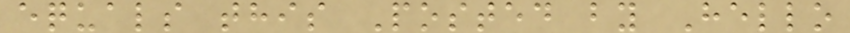equals this Posted by Hello
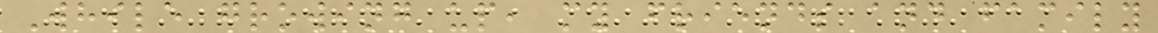While growing up, my friends and family
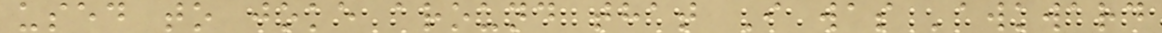used to joke around that I was 'awkward
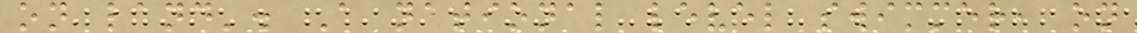on land'. A national level swimmer, on
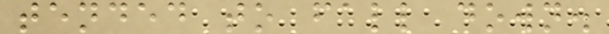tended to fall down.
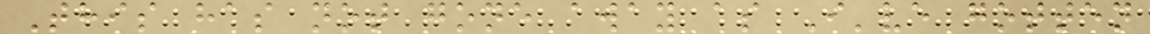This has not gone away as I've gotten
